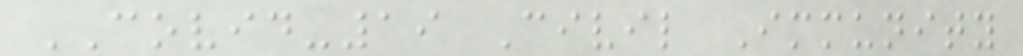COVID-19 Civil Immunity
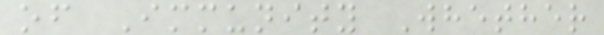of Immunity Whether
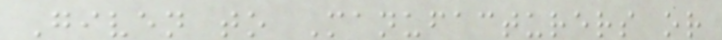Given to Manufacturers or
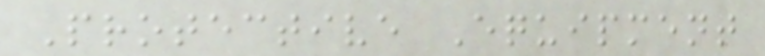Protective Equipment
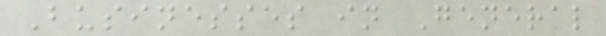Businesses in General
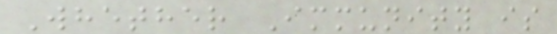Whether Immunity is
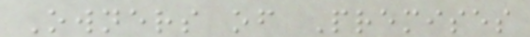Owners of Premises
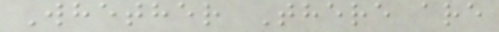Whether There are
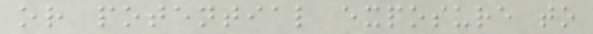or potential exposure to
